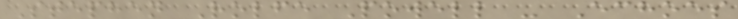Stephen Rolfe Powell - Echoes
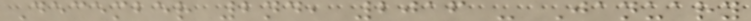December 2nd, 2016 - January
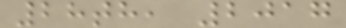28th, 2017
